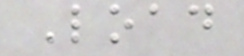Load
